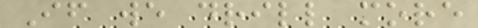If we drill more
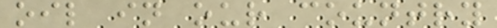oil in our country
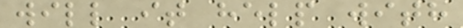will it help with
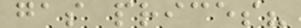gas prices?
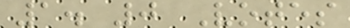1. 0 Votes
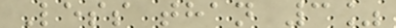Less than 3%
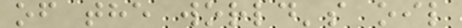of the world's oil
